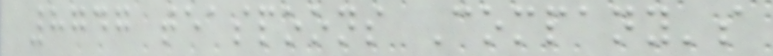8747 teaspoons Company's
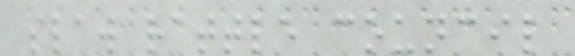slaw rattle council
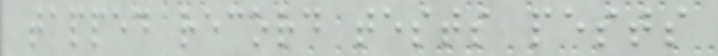tapped record tests pests
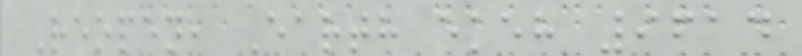Reopen, Earth ekeh 9614
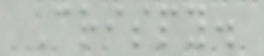Crispy.
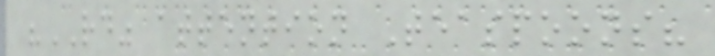"RD" attention Teaspoons?
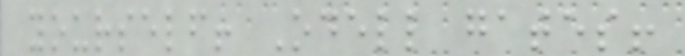yourself! Odell gates!
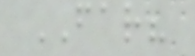FAR?
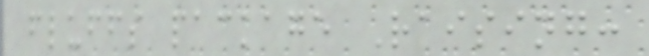fluffs package Raising:
